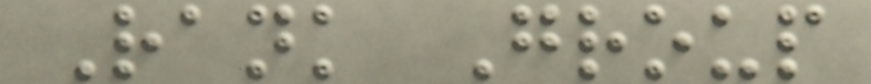Rank Group
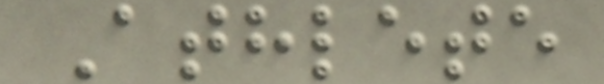Athlete
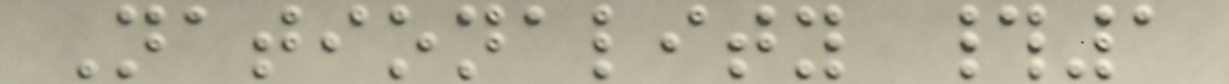Nationality #1
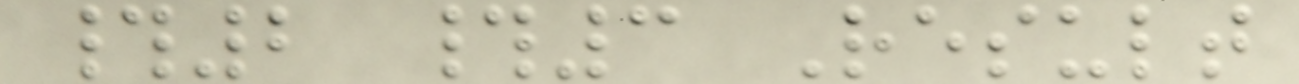#2 #3 Result
